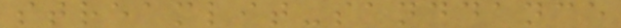streamlit-sanddance
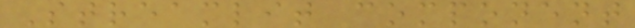Streamlit component
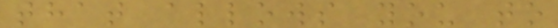that allows you to
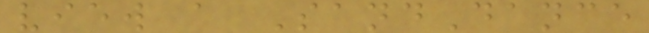view a SandDance
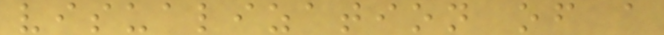visualization of a
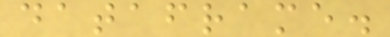dataframe.
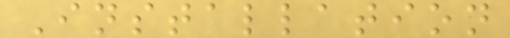Installation
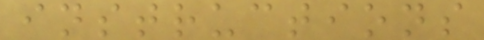instructions
